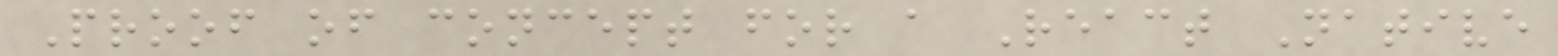Proof of concept for a React Native
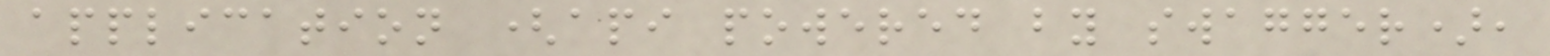application (api powered by swagger),
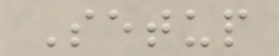Setup
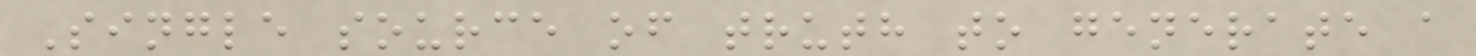Single source of truth to generate a
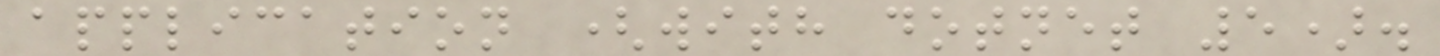application (with dotnet 5).
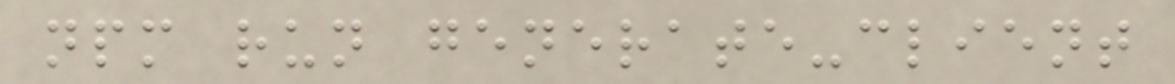npm run generate-client
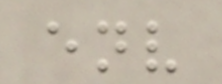env
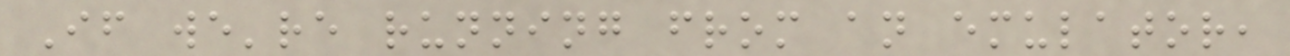If we're running from an emulator,
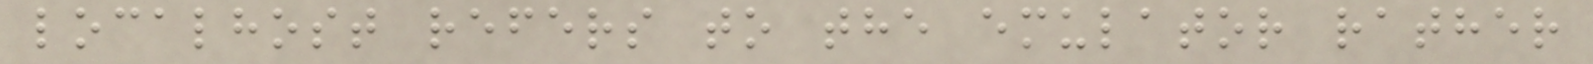localhost refers to the emulator rather
